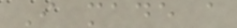I made a
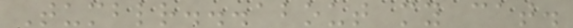Tumblr...about my cat.
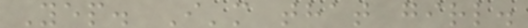Yep. I'm that girl.
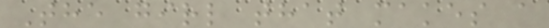The girl that makes a
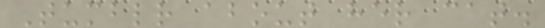Tumblr about her cat.
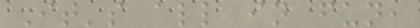It's all in fun,
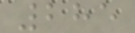285
